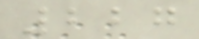227
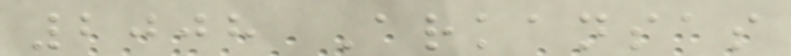2008 Arkansas
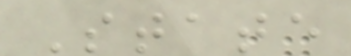State
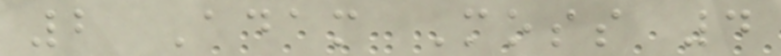2 Adam Moss 4
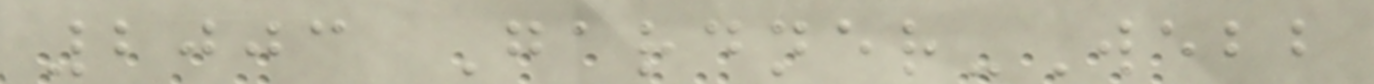2003 Gardner-Webb
